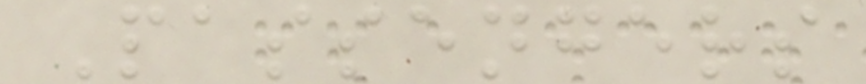Passengers
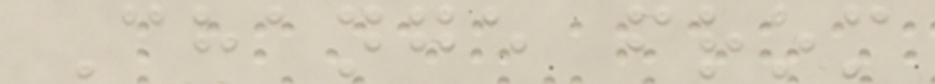Change from
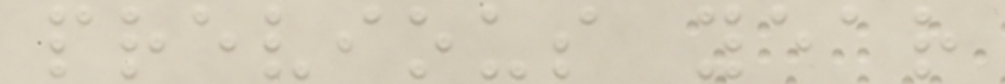previous year
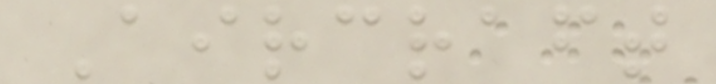Aircraft
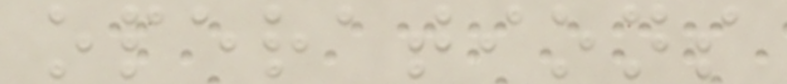operations
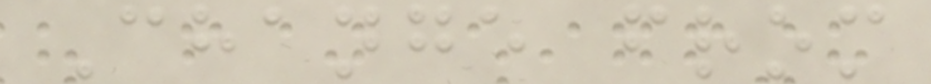Change from
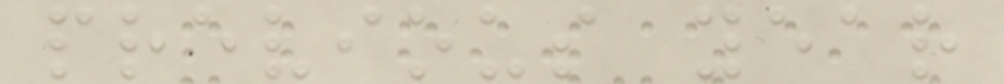previous year
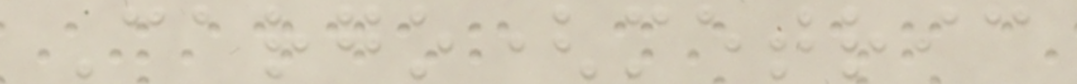Cargo(metric
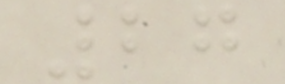27
